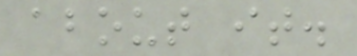about it.
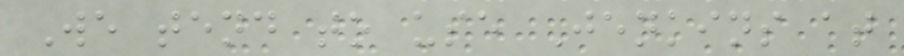We tend to use Jenkins at
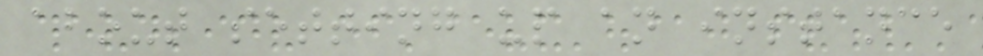about setting up an instance
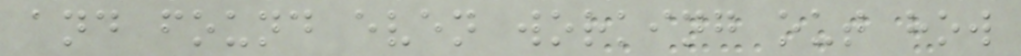and found even working out how
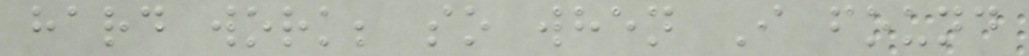hard work; so when I found
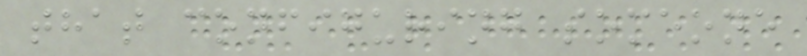that configuring someone
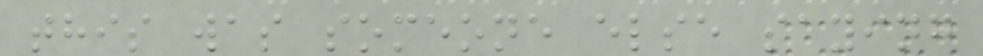this was someone else saying
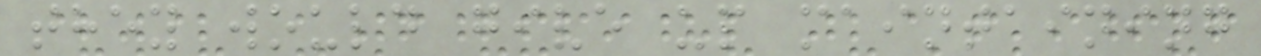they would give up maintaining
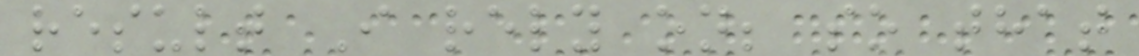result I rely on; so that
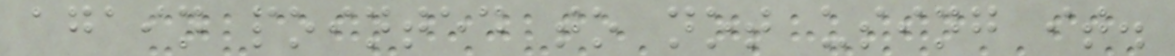again pointed to not using it.
